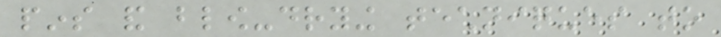pins and blow-drying techniques to
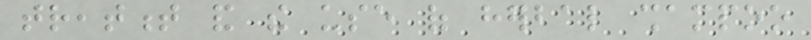treatment and the use of herbal shampoo
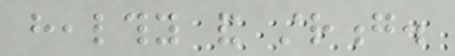healthy and strong.
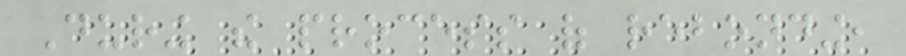During the process of rebonding,
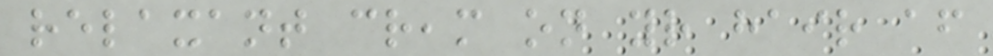relaxant cream on your hair after
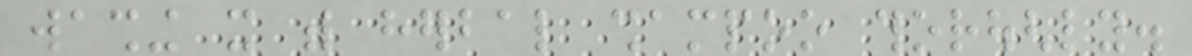washing it with herbal shampoo thoroughly.
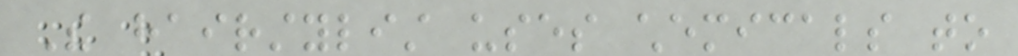The hairstylist uses chemicals to
